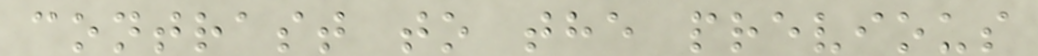contrast to the previous
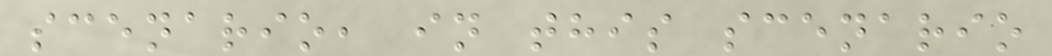scenario, in this scenario
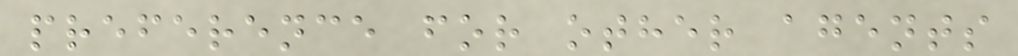preference for other agents
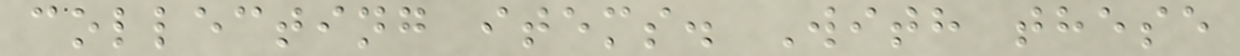collecting items. With these
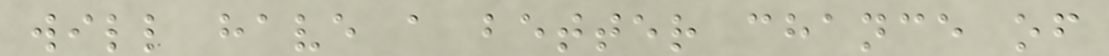will have a better chance of
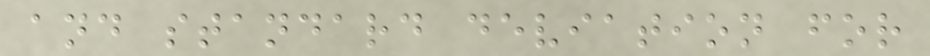and standard deviation for
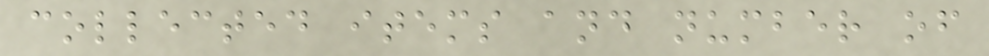collected items and number of
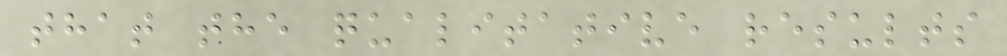that the qualitative results
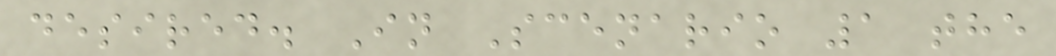desired. In Scenario 1 the
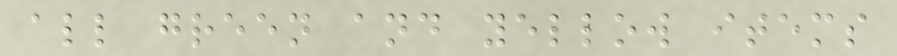all green and yellow items
